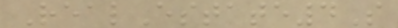RealEstate4S
